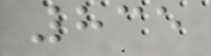835
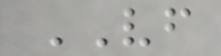VF
